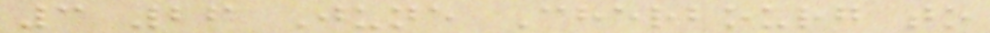3 26 June Cherbourg to
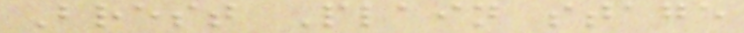Brest Plain stage
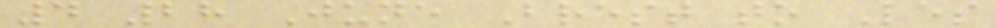4 28 June Brest to Les
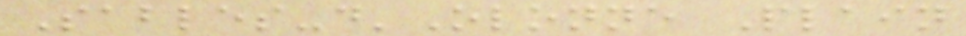Sables-d'Olonne Plain
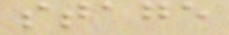stage
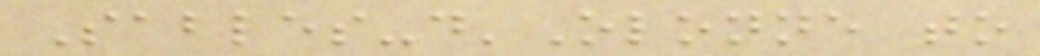Sables-d'Olonne to
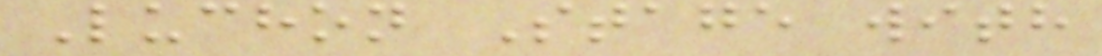Luchon Stage with
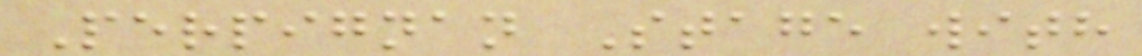Perpignan Stage with
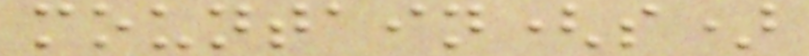mountain(s)
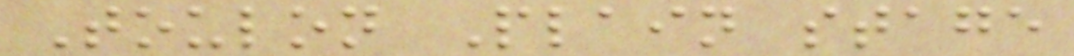Toulon Plain stage
